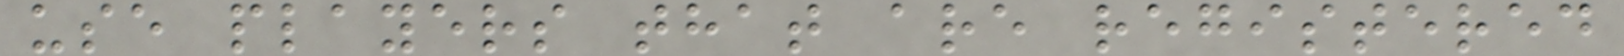use players that are registered
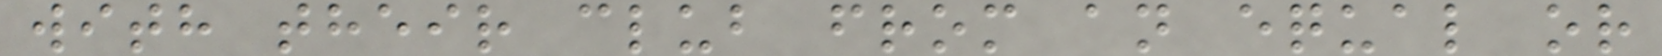with their club from an equal or
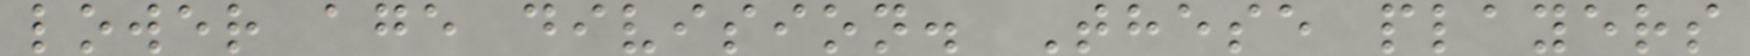lower age division. These players
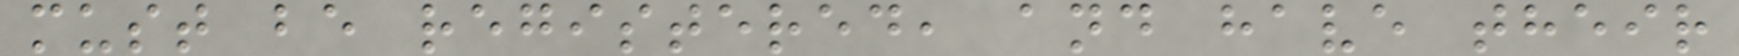must be registered, and have their
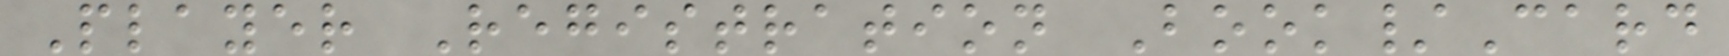Player Registration Book/Card
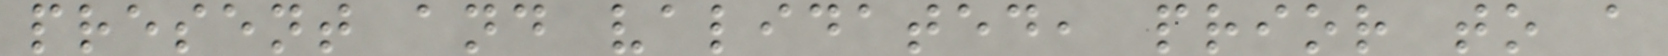present and validated, prior to a
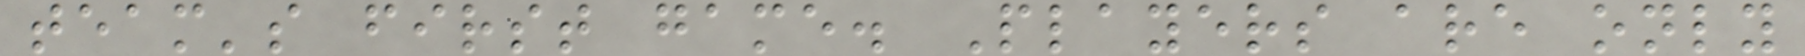team's first game. Players are only
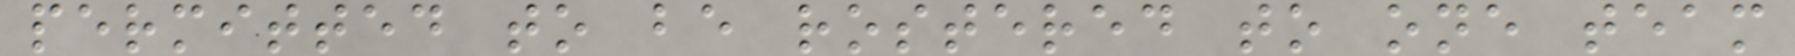permitted to be rostered to one team
